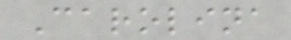Carolina
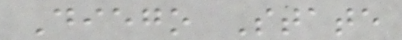Diego State
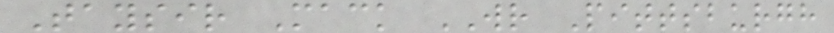Taysir Mack WR Pittsburgh
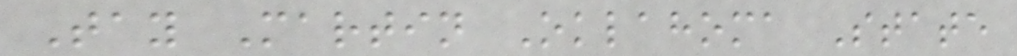Tay Martin Oklahoma State
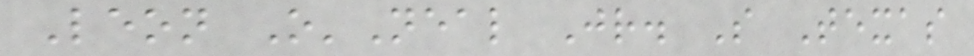Leon O'Neal Jr. S Texas
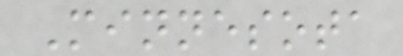Minnesota
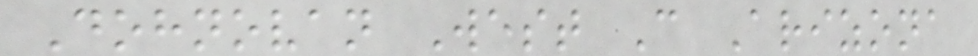Dohnovan West C Arizona
